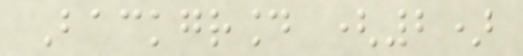Background (2)
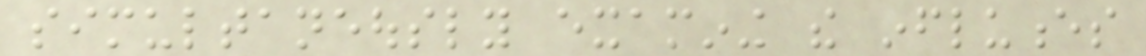simultaneously examining the influences
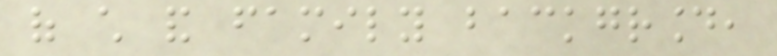of child and family background,
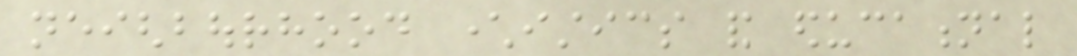neighbourhood characteristics and educational
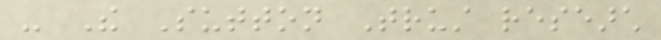- The Sutton Trust research
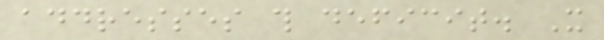addresses this deficit. It
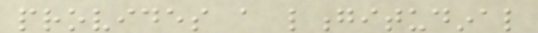provides a longitudinal
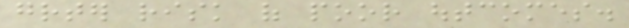greater risk of poor outcomes.
